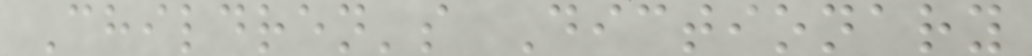Children's Dictionary
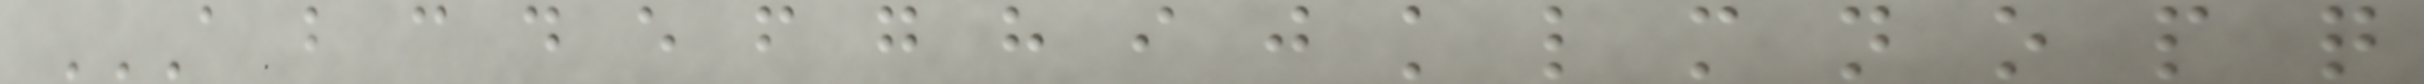A B C D E F G H I J K L M N O P Q
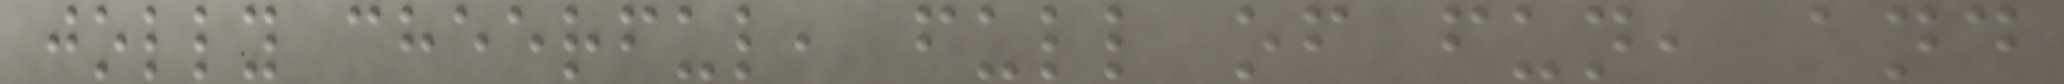jolly cheerful, full of fun, and
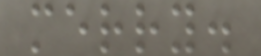merry.
